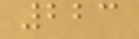223
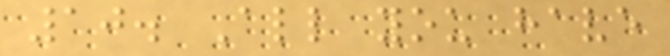10. All you have
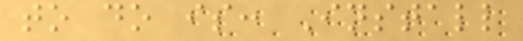to do is: Install
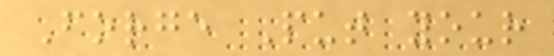Forge Put your
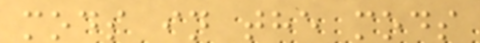mods in the mods
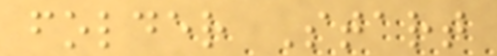folder Start
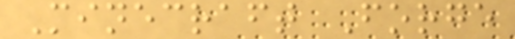Minecraft Forge
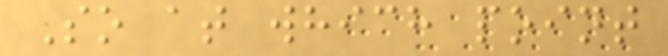So at which point
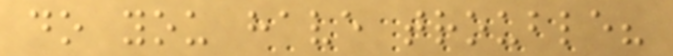do you have trouble?
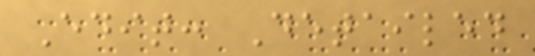Edit: Detailed
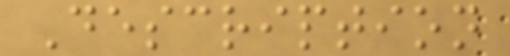Description
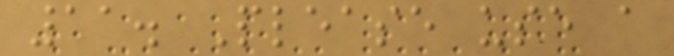11. Please use a
